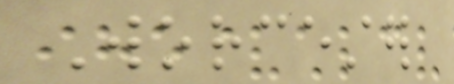Worcester
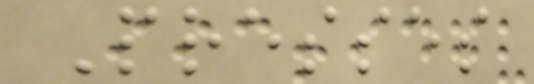Presses
